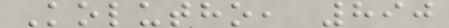Kolutho, 890
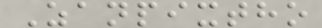Zanpixtho
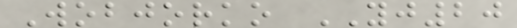Wobjorko YJ20
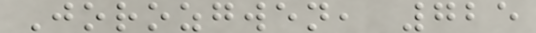Jorozgwen, 725
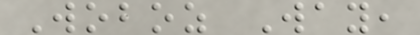Woboz Way,
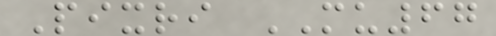Pixri MU67
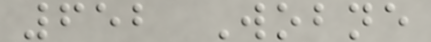652 Wobne
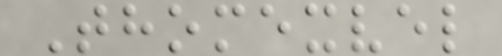Thomexvel
